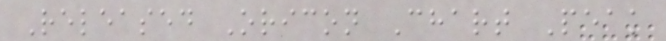Released Oricon Chart Peak
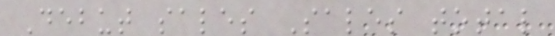Debut sales Sales total
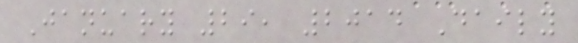January 29, 2014 Daily
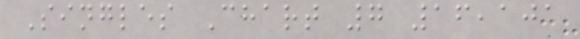Singles Chart 7 16,101
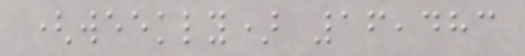(weekly) 16,483
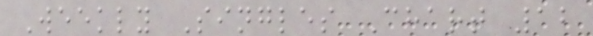Weekly Singles Chart 12
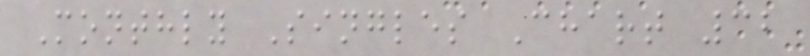Monthly Singles Chart 32
